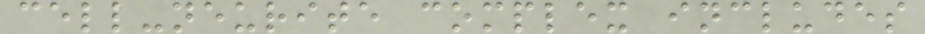cell-neurite complex includes
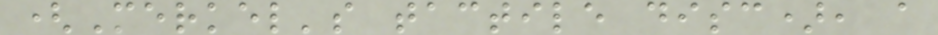(Merkel's tactile disc), a
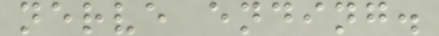nerve ending.
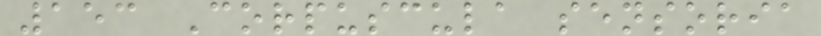153 Corpuscula sensoria
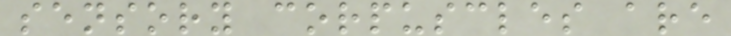sensory corpuscles are
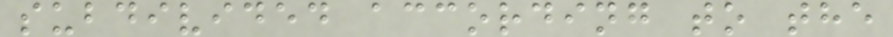subdivided according to the
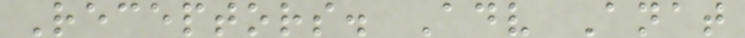Receptors. Adv Anat
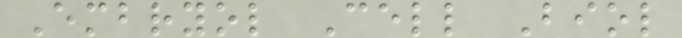Embryol Cell Biol
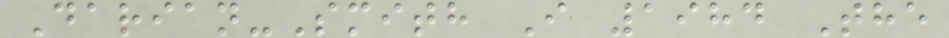Darian-Smith I 1984 The
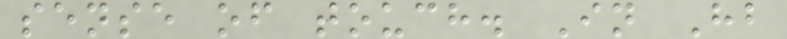sense of touch. In Hb
